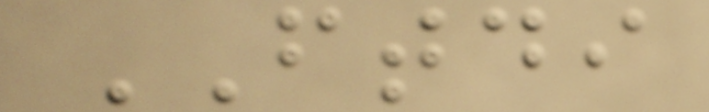FTDI
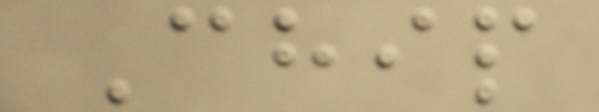Chip
